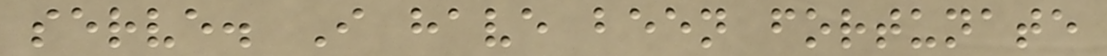serve. I have been fortunate
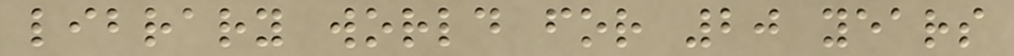library world for 20 years
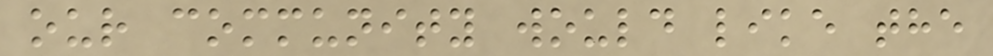our community would like the
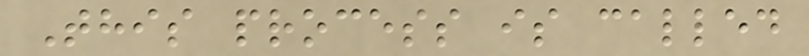This process is called
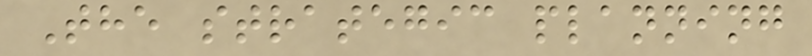The strategic planning
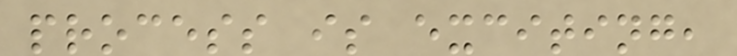process is exciting,
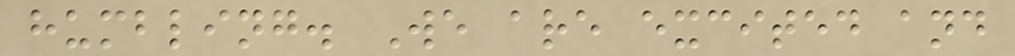humbling. We are excited and
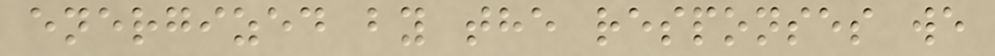energized by the responses we
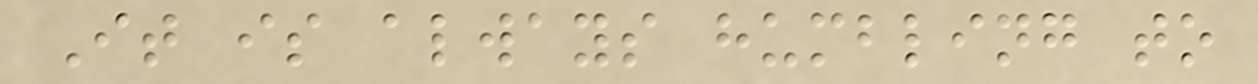It is always humbling to
